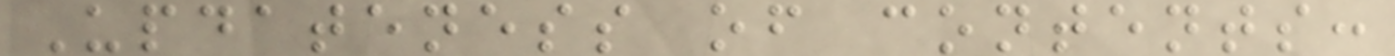Updateness of contents:
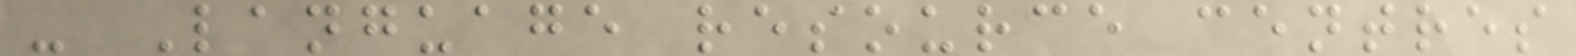- Language resource centres
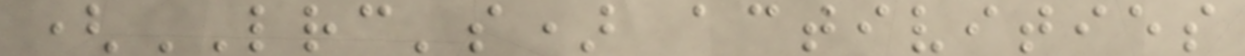(LRC's) activities
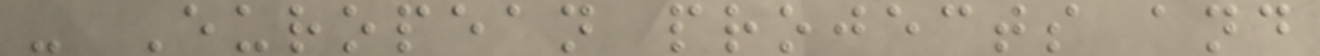- European projects and
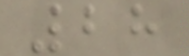28
